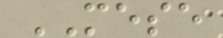MESE
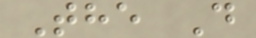The D
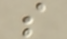s
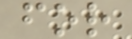for
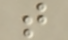t
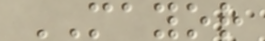MAYOR
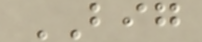BIG
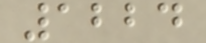1224
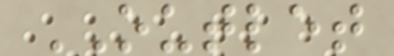OUTLET
